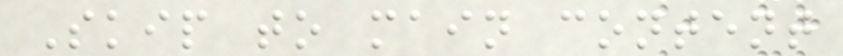Skip to main content
